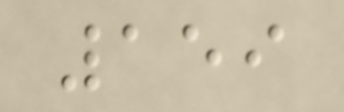159
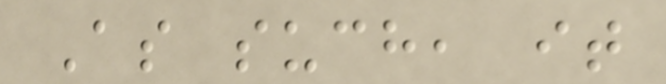As such, it
